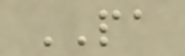PA
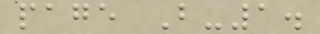page B-1.
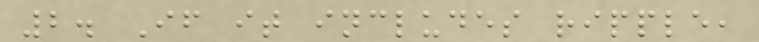2. If it includes ripple,
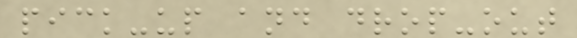pick-up and drop-out
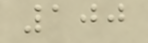100
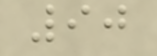90
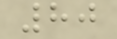80
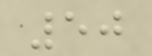50
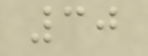30
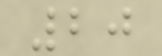20
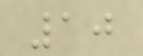10
